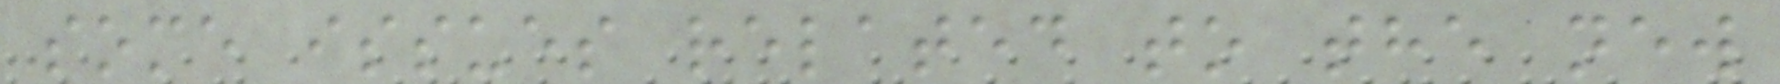some issues related to the new
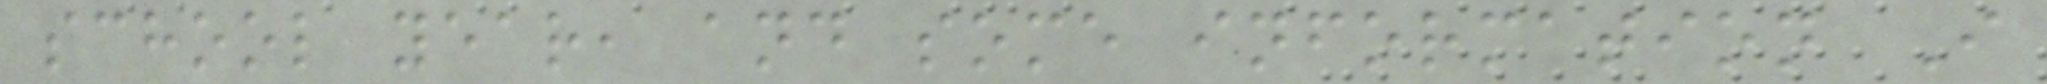school year, and some information I
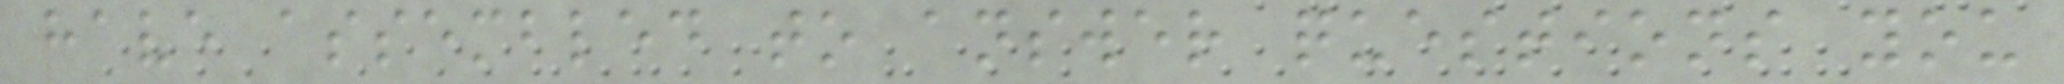have assembled to answer questions you
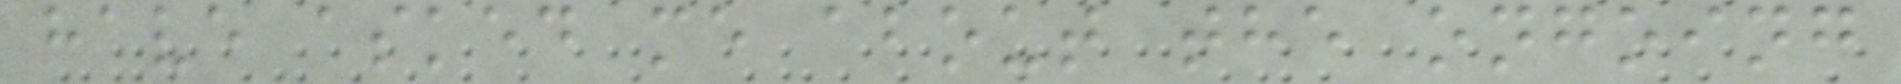have asked me about the ongoing
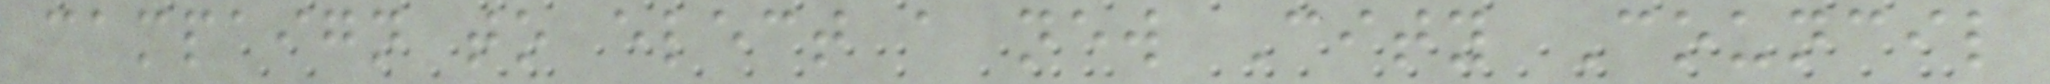campaign to elect a new City Council
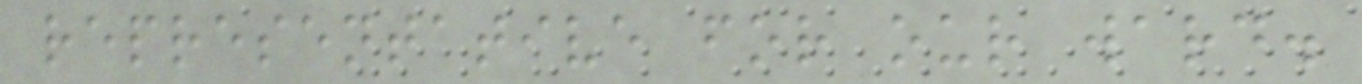representative for our ward.
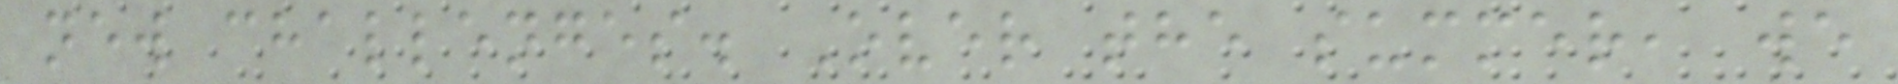new challenges. Over the summer, we
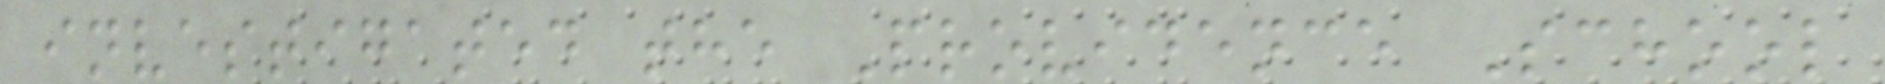investigated the Providence School
